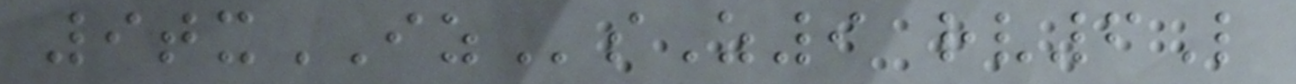9txIZsZ9 rv6L
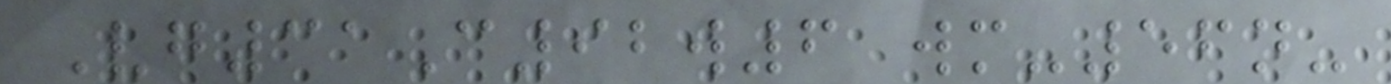Vg31C92w6 wm-56n-
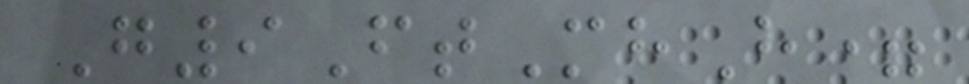G9FtMhH=
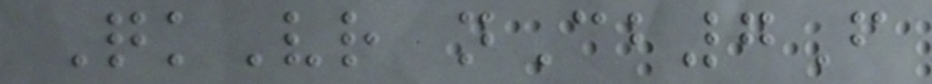QkVr nCb7F
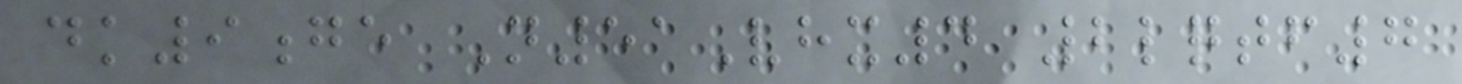dk9ge N51Vhx4 2lqtf7
